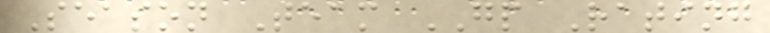Season Team GP Rating
